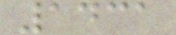1431
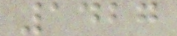1427
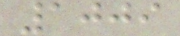1009
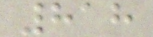818
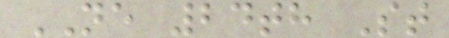NE 24th St
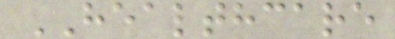HEALTHCARE
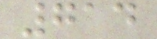714
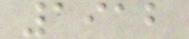1912
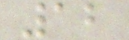12
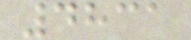4831
